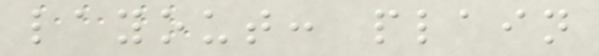layout: plain
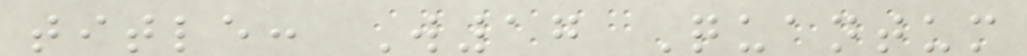title: W17 Quantum
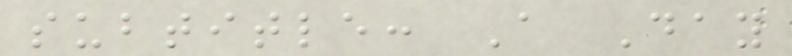subtitle: A Day
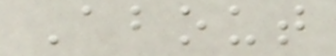About
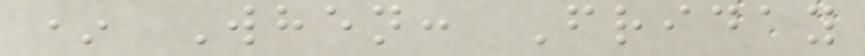* When: Friday
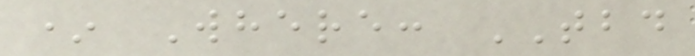* Where: TBD
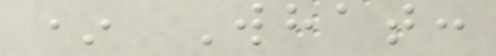* What:
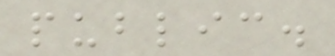public.
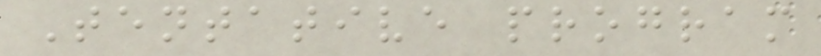Tentative program
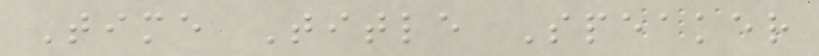Time Title Speaker
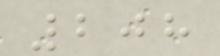208
